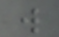w
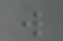w
